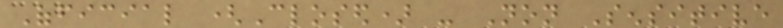Official (Closed) - Non Sensitive
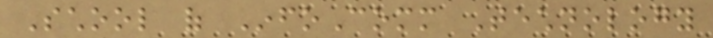School of InfoComm Technology
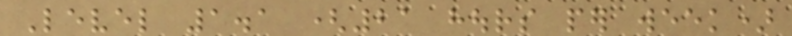Level 1.1 (21 hours per week)
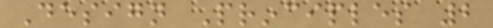Design Principles 2
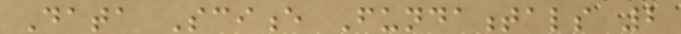Data Science Fundamentals 2
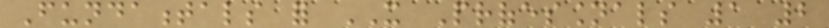Fundamentals for IT Professionals 1 2
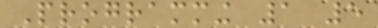Programming 1 5
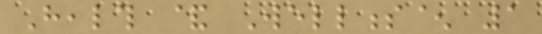Health & Wellness^ 1
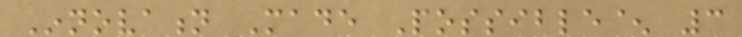Innovation Made Possible^ 3
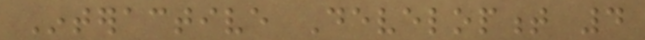Interactive Development 4
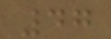47
